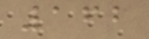162
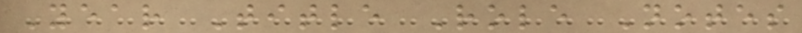Year Title Role Notes
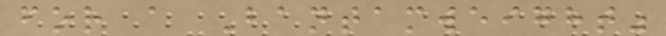for a Bantamweight"
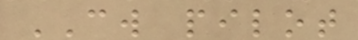CW pilot
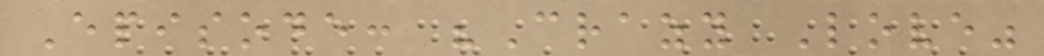Episode: "Crazy Love"
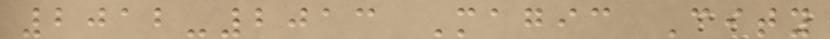2012-2013 Magic City
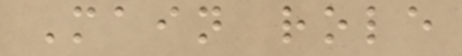Main role
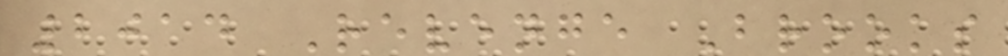2014 Revenge Brooks
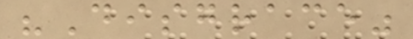"Disgrace"
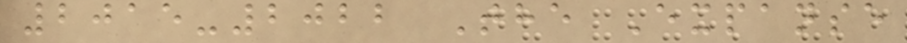2015-2022 The Expanse
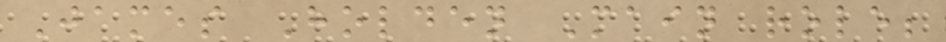James Holden Main role;
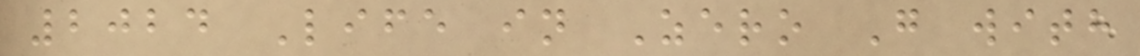2024 Life in Zero G with
